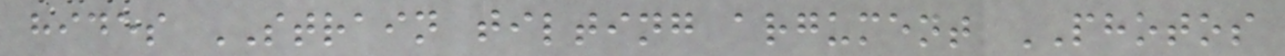hides STRAIN tilting argument PHOTOS
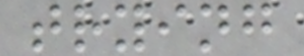trying
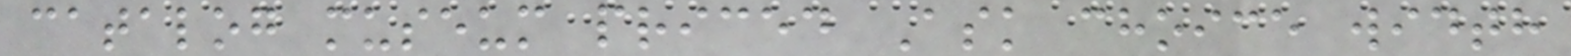catalog museum priced Ask choice width
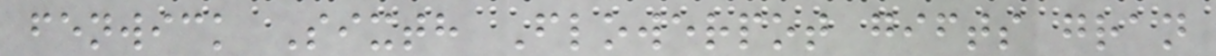fenwick Sixth Flowerpot gifts gran
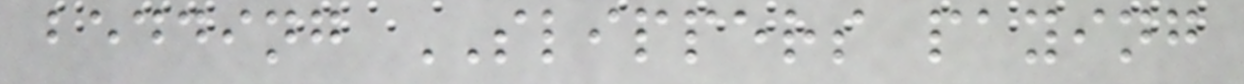bedding SLIPPERS paying
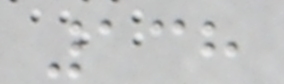138
